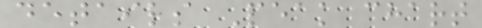details Peak chart
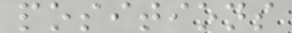positions
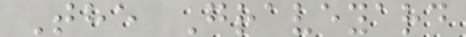The Graveyard
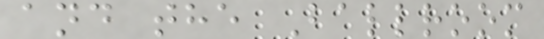and the Ballroom
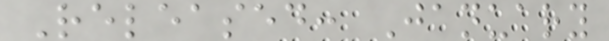Released: January
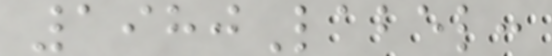1980Label:
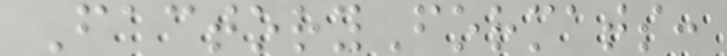FactoryFormats:
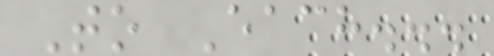To Each...
